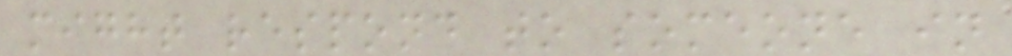might respond to someone in
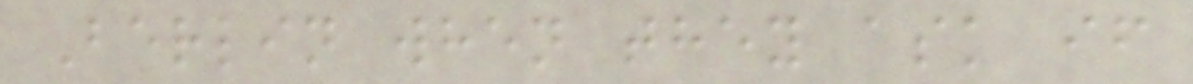Berlin when they ask if
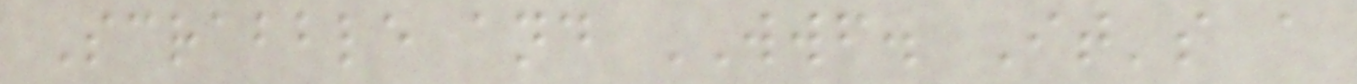Scrabble and WWF. It's a
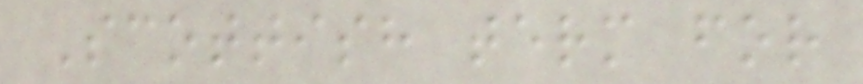Scottish term for
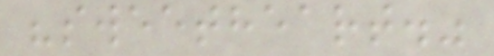"sweetheart."
